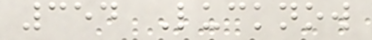354 Lucknow
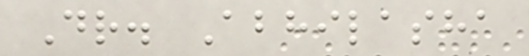Dr. Abhilasha
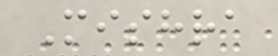Mishra
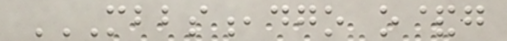MBBS,DGO O&G
